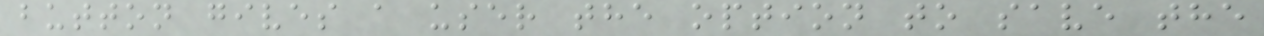button gives a user the option to save the
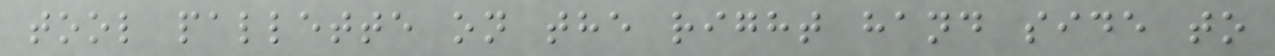tool pallette on the right hand side to
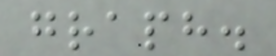graph.
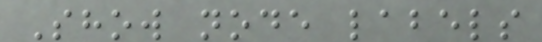Show node labels
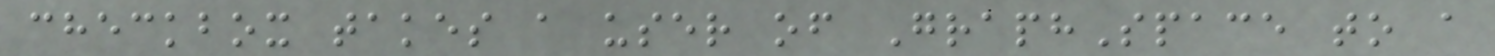checkbox takes a user of GraphSpace to a
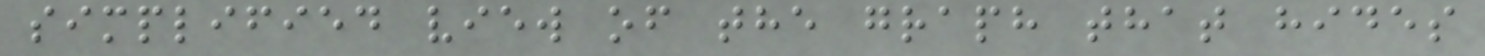simplified view of the graph that hides
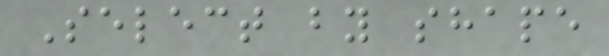Select by shape
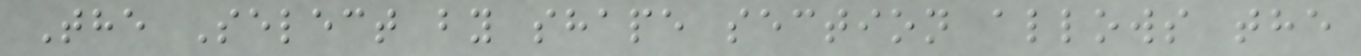The Select by shape section allows the
